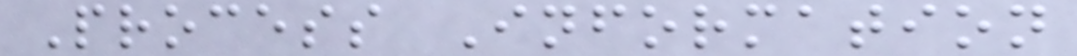Process Information
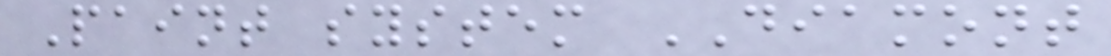Paint system DIAMONT
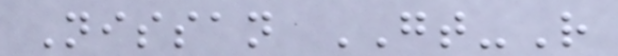Nissan GT-R
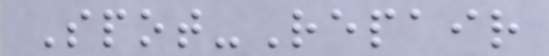Spot-Repair
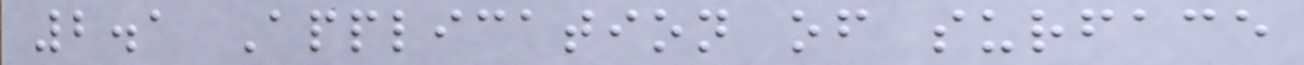2.1 Application of surface
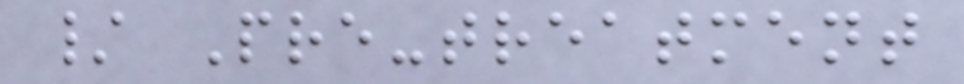/ Pre-treatment
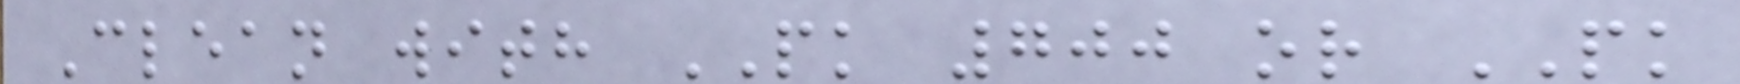Clean with PK 700 or PK
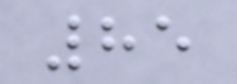85
